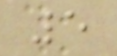5
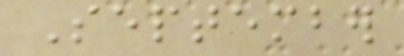September
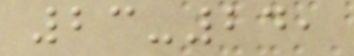23-24,
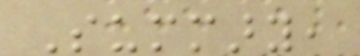Summary,
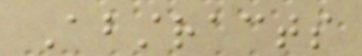Abstracts
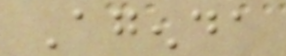Agenda
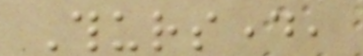Thursday,
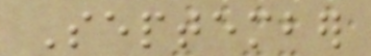September
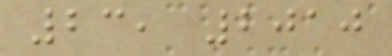23, 2010
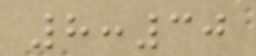8:30
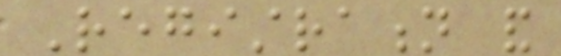Registration and
